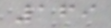169
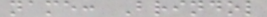name: Brindol
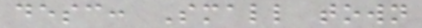desc: Small town
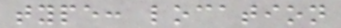type: location
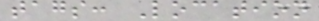tags: Location
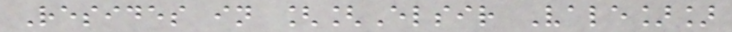Resides in [[Elsir Vale]]
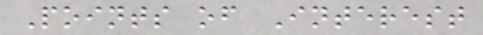Points of Interest
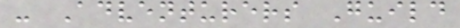- Adventurers Guild
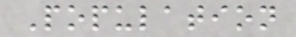Population
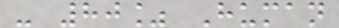- 80% Human
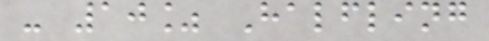- 10% Halfling
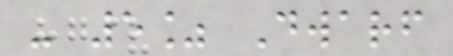- 5% Dwarf
